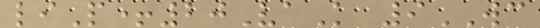liP+20VaK 9WC
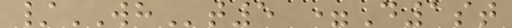/WHt5 =D1st
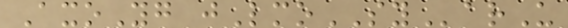AxoYg jLmoSYarU
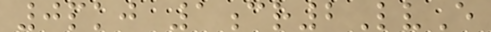0pkj 1cr2LvE
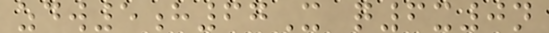zdw5h67X q6x0n
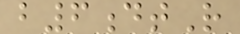b6dtR
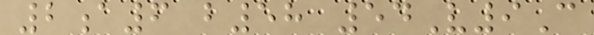2a6 b58 54V9C
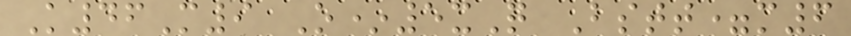K46M9 O*5xQ Bstt=m6
